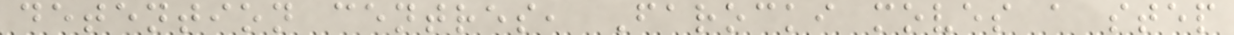detention centres, Farocki moves a step
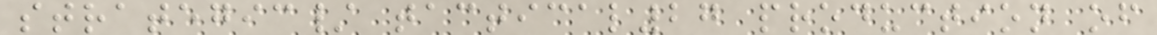strategic/ tactical27 production of
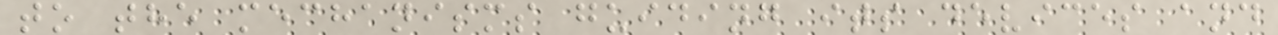to the mechanisms guiding its devices and
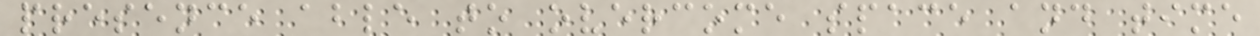presence able to overcome space and time
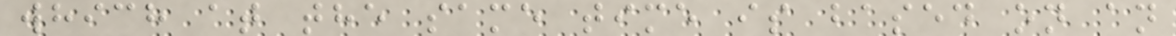which at the same time is based on an
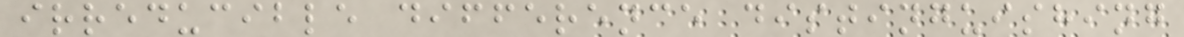irreducible difference distinguishing
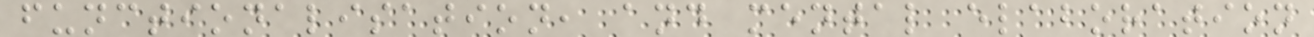functionalisation, and mental elaboration
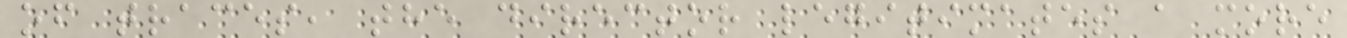of traces, the director legitimates a more
